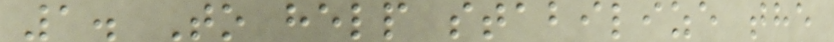1. To help stabilize the
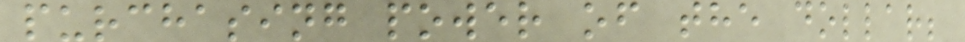purchasing power of the dollar;
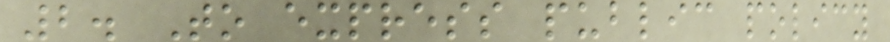2. To express public policy
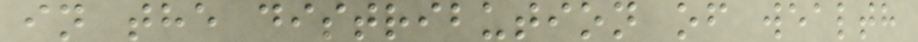in the distribution of wealth
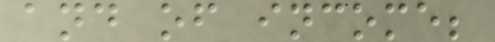and of income;
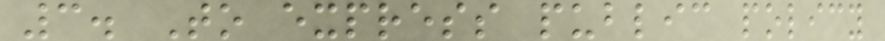3. To express public policy
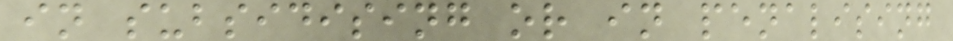in subsidising or in penalising
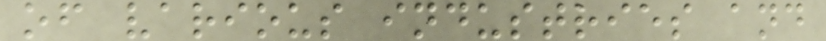of various industries and
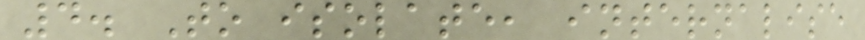4. To isolate, internalise
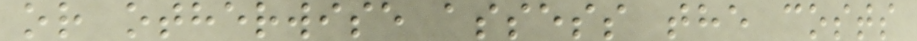or otherwise assess the costs
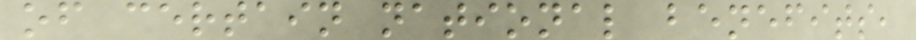of certain national benefits,
